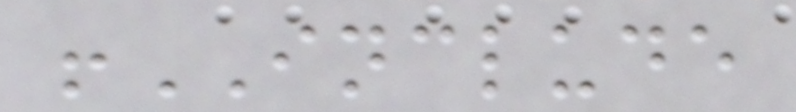!INCLUDE
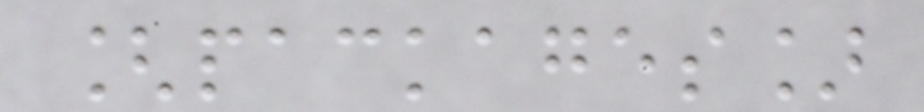[packages]
